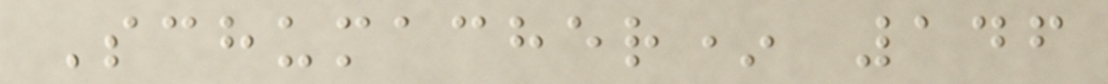Schumacher* 146
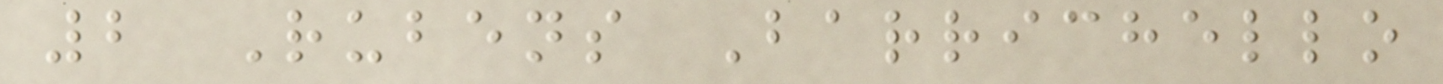2 Rubens Barrichello
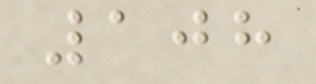108
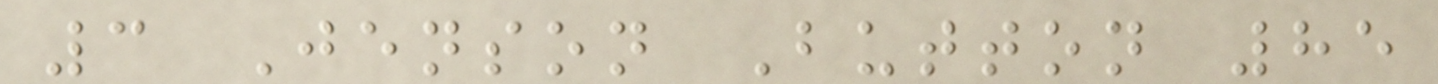3 Jenson Button 85
